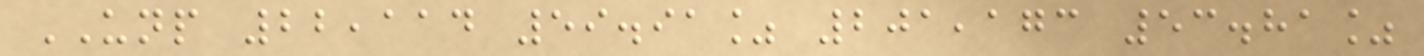UNP 22,114 59.91% 201,173 53.81%
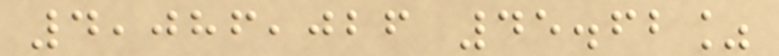4,086,026 45.62%
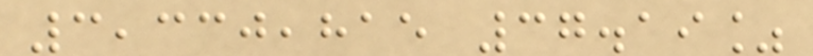3,330,815 37.19%
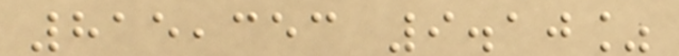815,353 9.10%
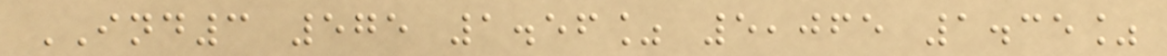IND3 575 1.56% 5,065 1.35%
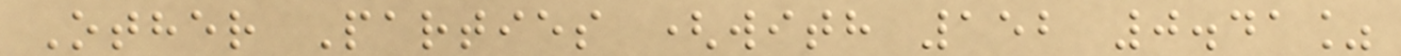Other Parties (with 152 0.41%
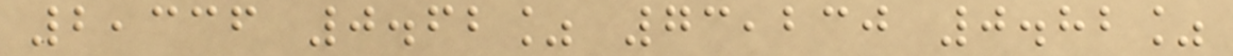2,336 0.62% 73,230 0.82%
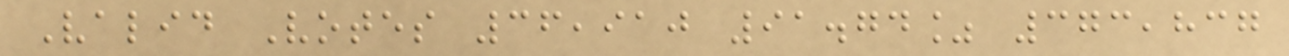Valid Votes 36,910 91.74% 373,837
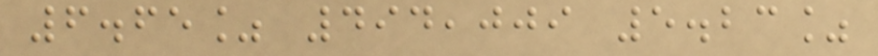6.65% 494,009 5.23%
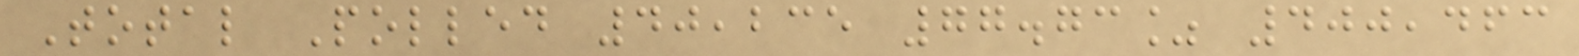Total Polled 40,235 77.73% 400,463
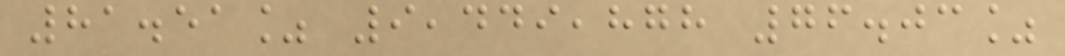81.51% 9,449,878 76.03%
